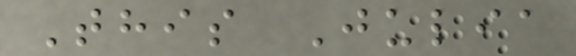This Julia
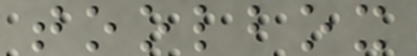toolbox
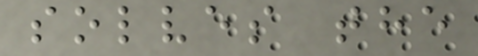solves the
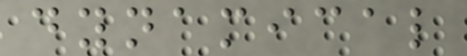dynamical
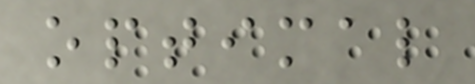optimal
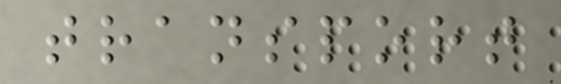transport
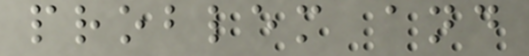problem and
